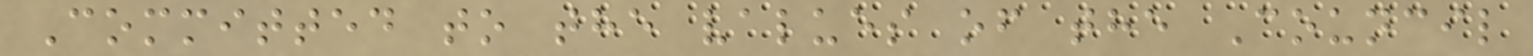Committed to the values of the Council
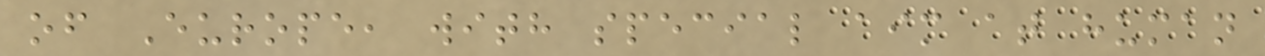of Europe, with special aim at human
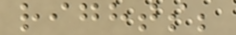rights;
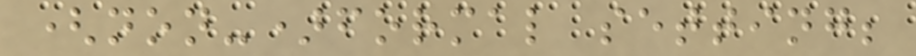(non-)formal setting;
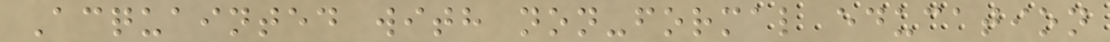Acquainted with non-formal education
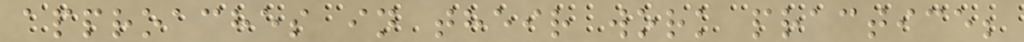approaches in their work practice;
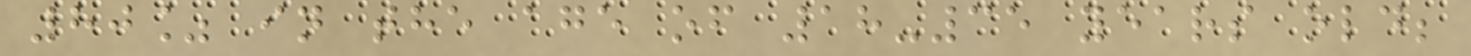80% in the age of 18-35 years old;
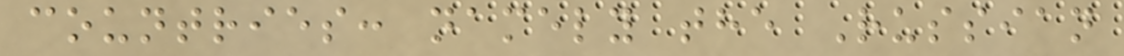countries: namely the Russian
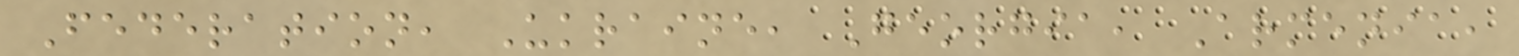Federation, Ukraine, Georgia, Armenia,
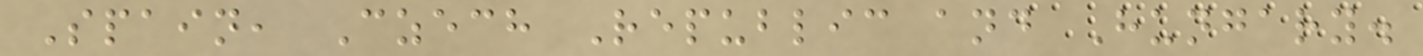Spain, Czech Republic and Hungary.
